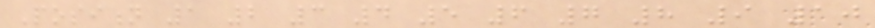Position 1 2 3 4 5 6 7 8 9 10
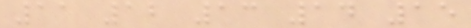11 12 13 14 15
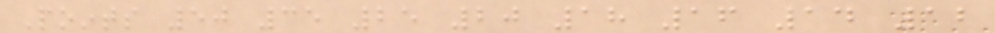Points 50 35 25 20 18 16 14 12
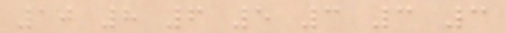10 8 6 5 3 3 3
